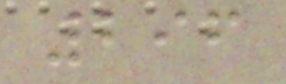296
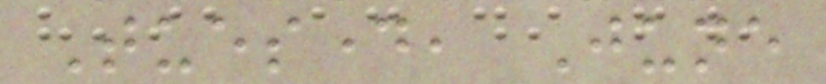Tuesday, June
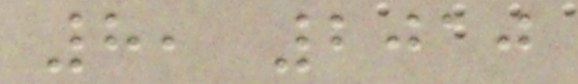8, 2010
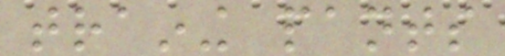training pants
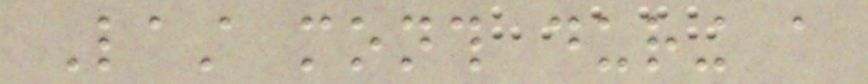Last month during a
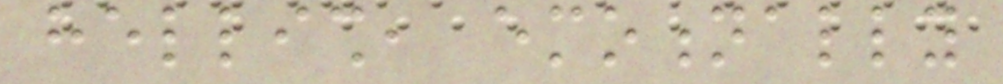hellish, emotionally
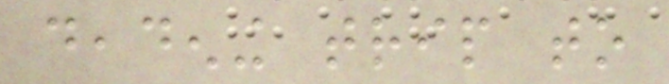deadening trip to
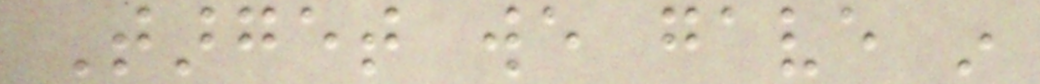Target we gave in
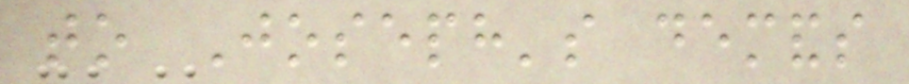to Joseph's demands
